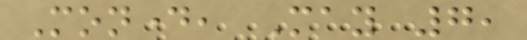Monday, May 7,
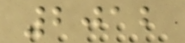2012
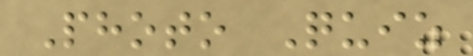Photo Quiz
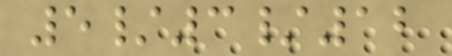5/3/12
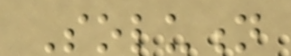Solution
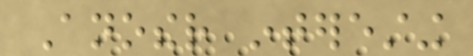Another interesting
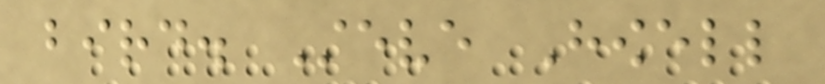bird. Steve Howell
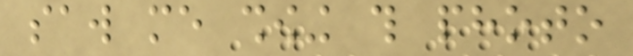saw me showing this photo
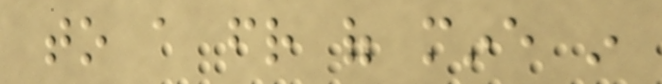to a friend of mine in
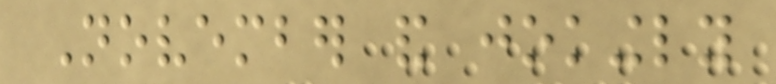November and jokingly
